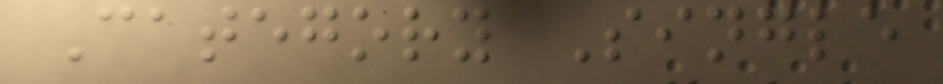Category Single
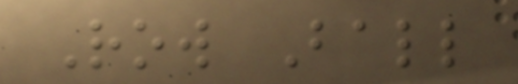Row Ball
